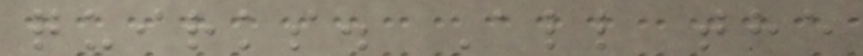quirks. All the
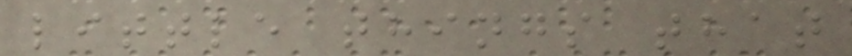little things that
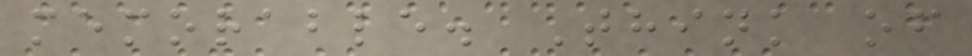memorable. Think of
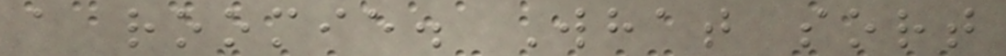a roomie. What sort
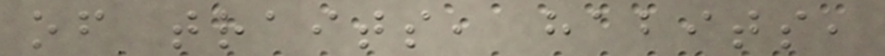of traits, habits,
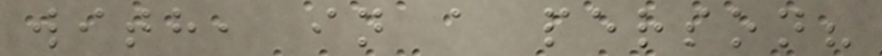with, in a person?
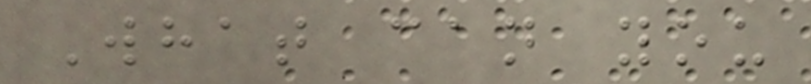What can you
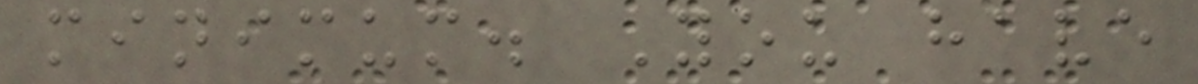minimum. You have
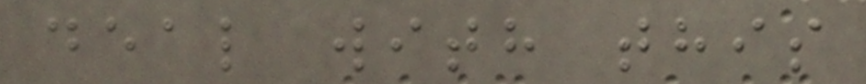deal with this
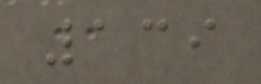139
